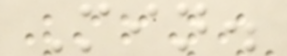Min.
